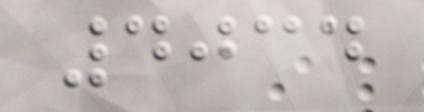4034
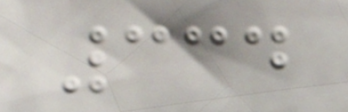334
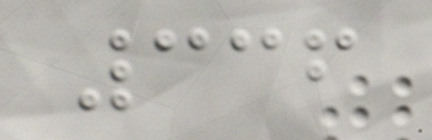336
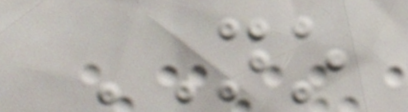NO
